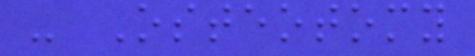- Osteotomy
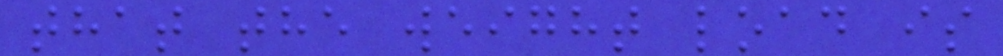that the weight load is
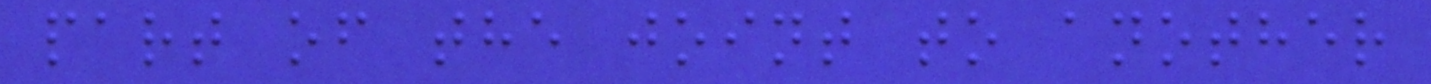part of the joint to another
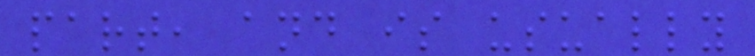part, and is usually
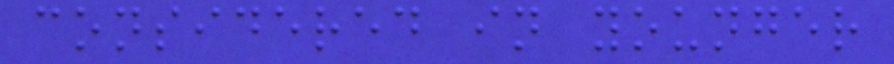considered in younger
